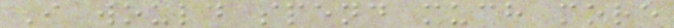I would spend much more
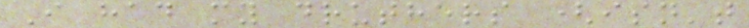I had my druthers (isn't
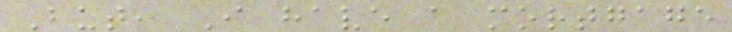But, I have a mortgage
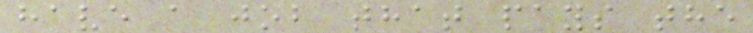have a job that pays the
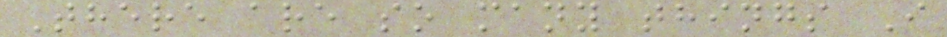There are so many things I
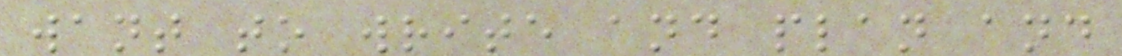want to write and plan and
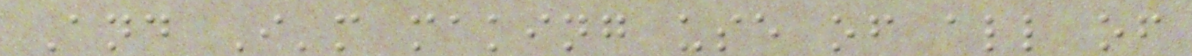And I'm making use of all of
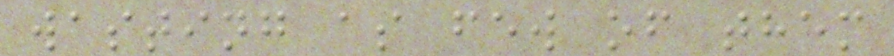wasting as few of them
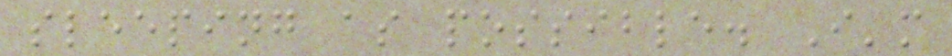sleeping as possible. I'm
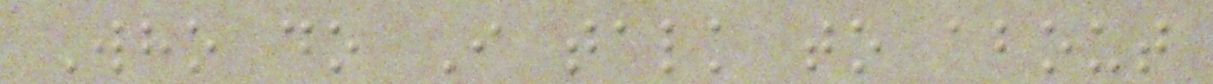Who do I talk to about
